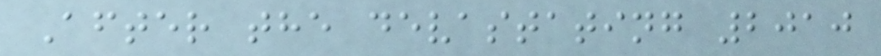After the devastating 2010
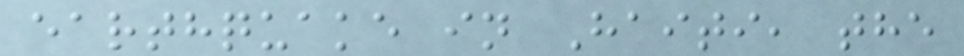earthquake in Haiti, the
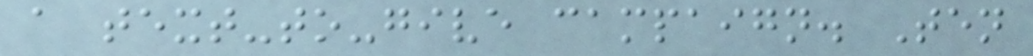a text-to-give campaign. Ten
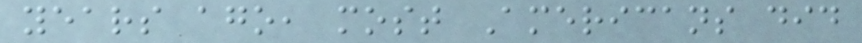years ago, most Americans did
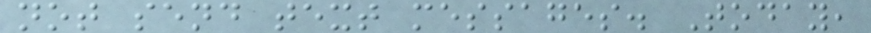not send text messages. Today,
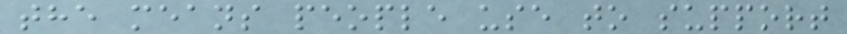the means people use to support
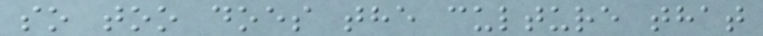so too does the culture that
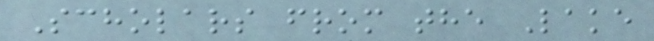Scholars from the Lake
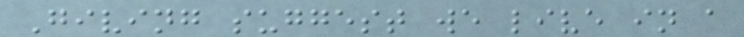Giving suggest we live in a
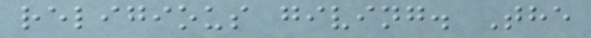religious giving. The
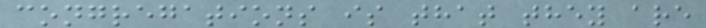congregations is that they are
